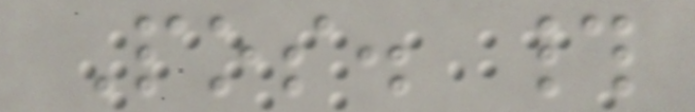Pos. #
